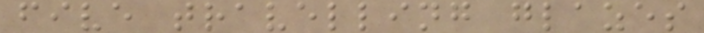five travelling glazes
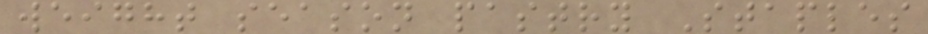weight season pastry Staples
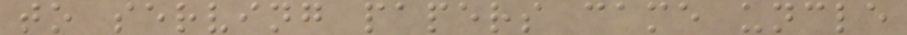to serving papers came uncle
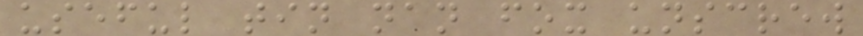useful tin nan fox unscrew
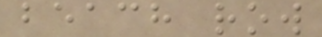beach row
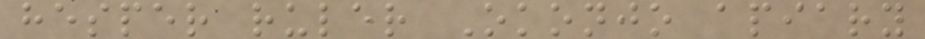hesper ruler Okonjo apiary
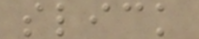slick
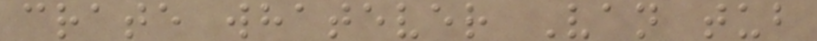crate whatever Van tub
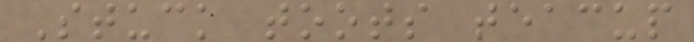Stuck toots teacup
